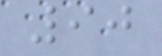90
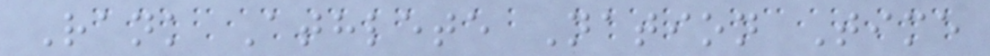Rank Athlete Nation Time
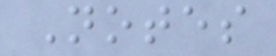Notes
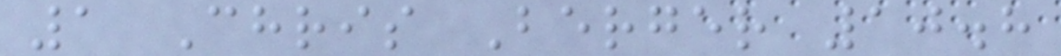1 Chris Berger 10.8
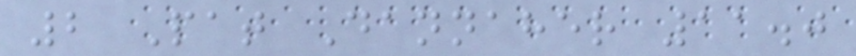2 Pat Dannaher 11.0
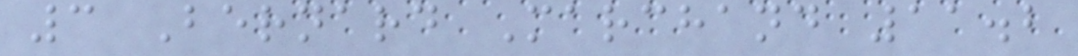3 Bernard Marchand 11.2
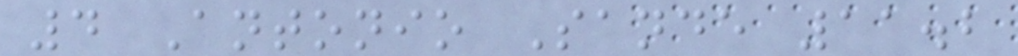4 Antonio Sande 11.2
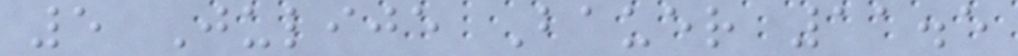5 Julije Bauer 11.5
